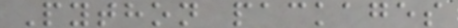Python packages
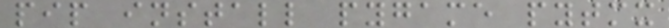pip install pygame pytmx
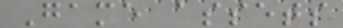Game assets
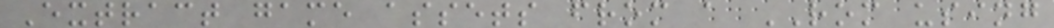Extract game assets from a ROM using
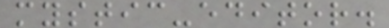mystic-editor.
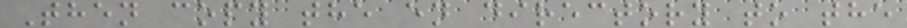Then copy the en directory to the
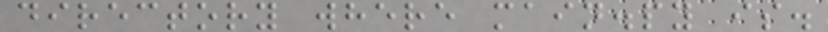directory where main.py is.
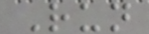Run
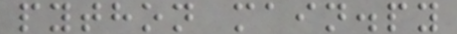python main.py
